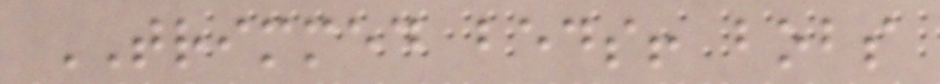TRIMMED beds! bobs
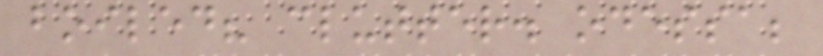boiled? clutter. odessa;
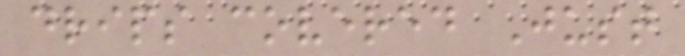drips covered Just
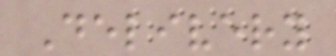Delivery
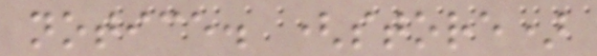notice. (store)
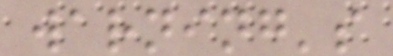warning's
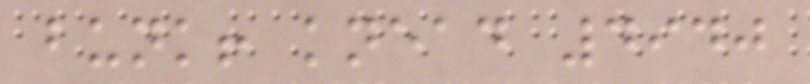bunk! knead 4940
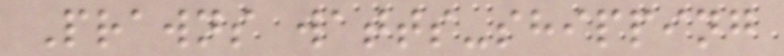Prawns watts-shipping
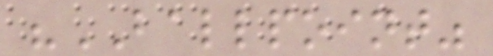"BALLPOINT"
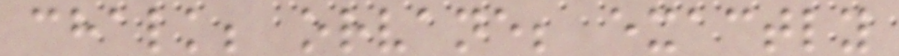chalk; orvane; exactly
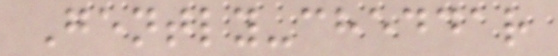Gently-cheddar
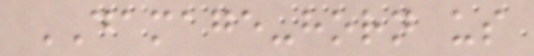DAMAGE-horn us
